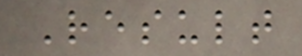Result
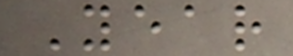Year
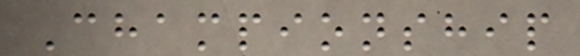Championship
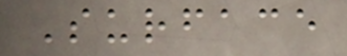Surface
